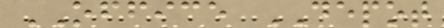OFFICE DEPOT
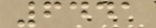6441
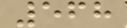568
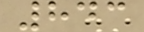843
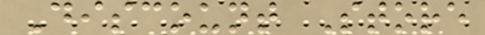Discount Store
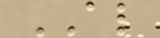AL
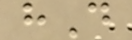hD
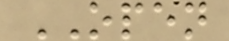OPEN
